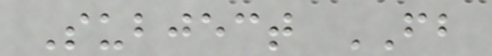Subject FB
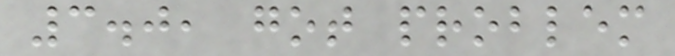3.0, got problem
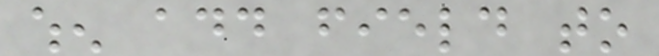when add field to
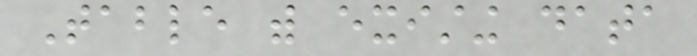Table with existing data
